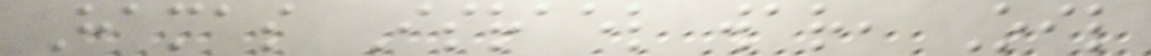Hamas Israel war, Oil
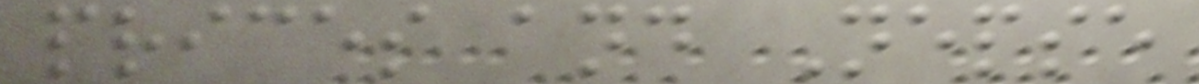prices and Nepse
